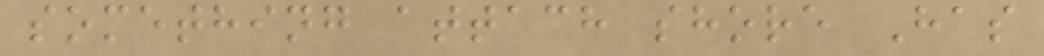something attach shore Has
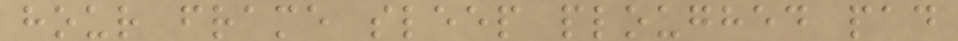hour frame sleep ploughed pad
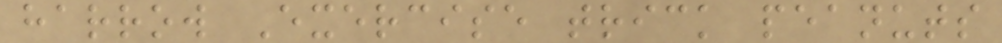harrow Exercise trick peanuts
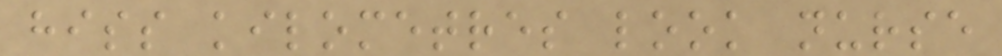hiss kilometres look nurse
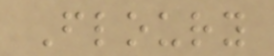Floury
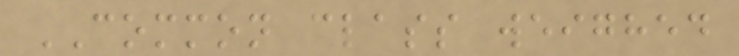COMMON class weighed
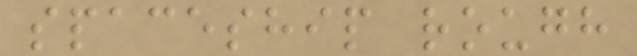spaceship rough
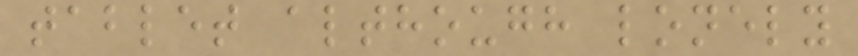tablet although lonely
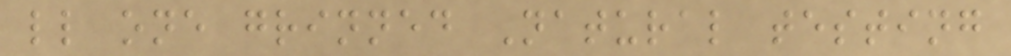ll one grinned Natural testing
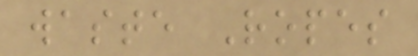waste Ropes
